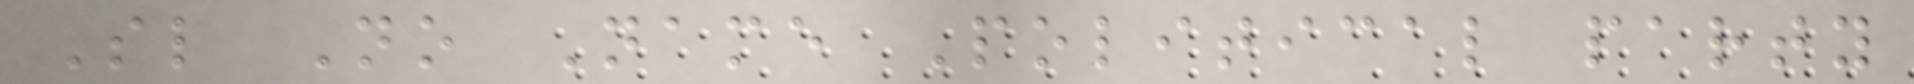Sl No Name Political party
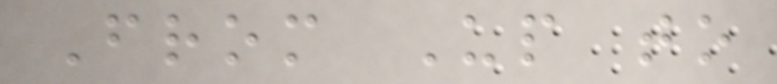From Up to
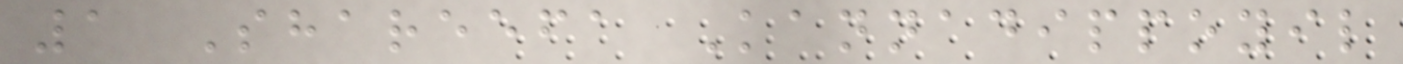1 Shareefa Kannadippoyil
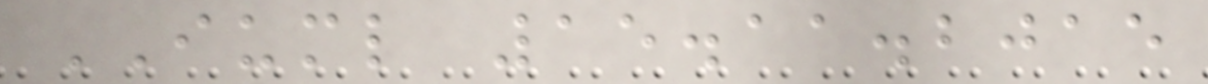IUML 15.11.2015
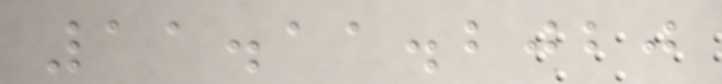11.11.2020
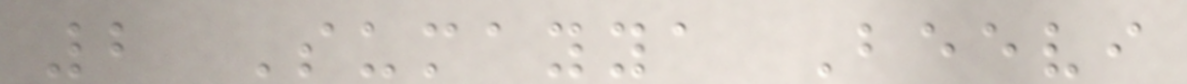2 Sumayya Beevi
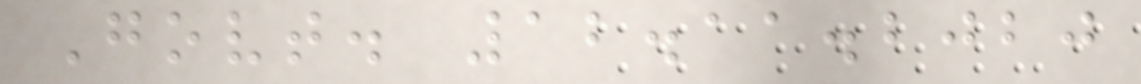Govt. 12.11.2020
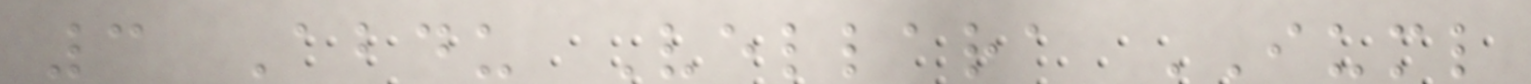3 Abdu Vellara IUML
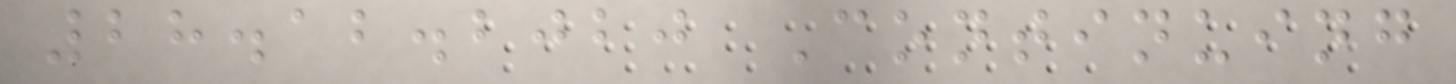28.12.2020 Continuing
